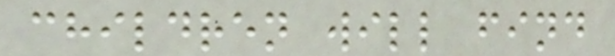children will find
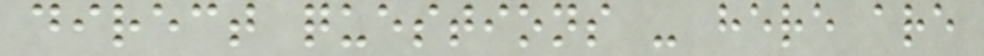direct questions - here are
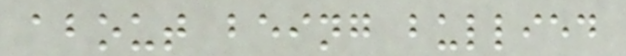about being bullied
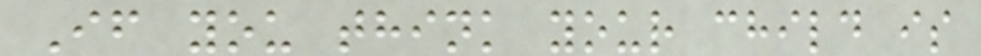If you think your child is
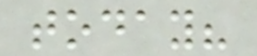today?
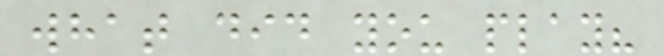what did you play?
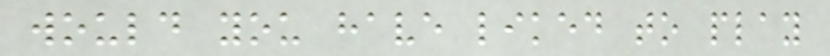would you have liked to play
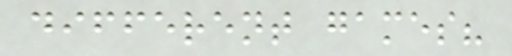different games?
